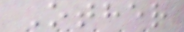Other
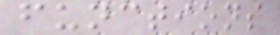functions
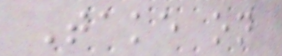Take on
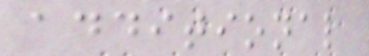additional
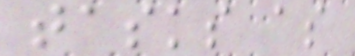tasks as
